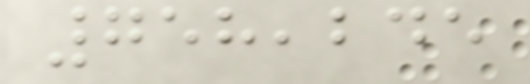758,245
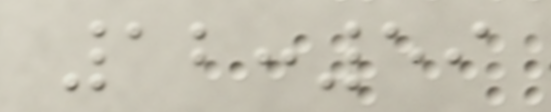12:59
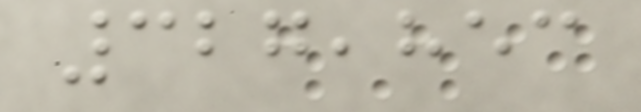327,853
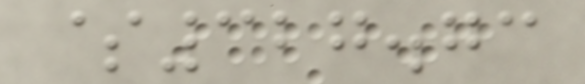$327.73
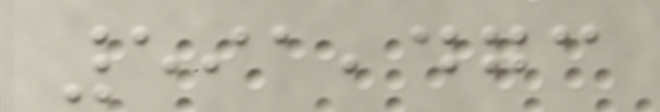591,473
